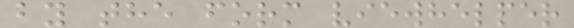by the form viewhelper
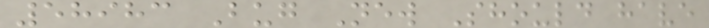58983 Bug New Should have
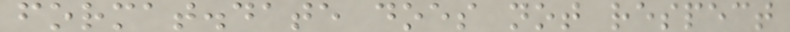format.date does not respect
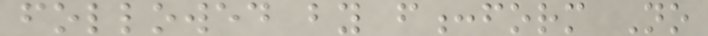followed by f:form No
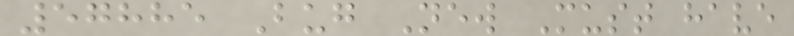57885 Bug New Must have
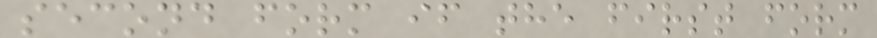second form if the first form
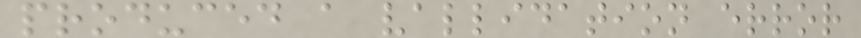produced a vallidation error
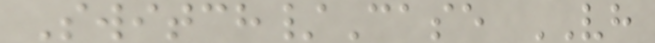Switch/Case VH
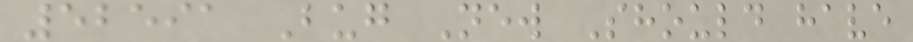52591 Bug New Should have
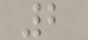2
